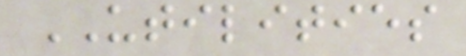UTILITIES
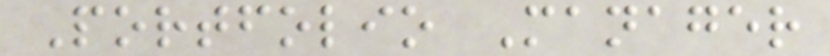Portfolio Manager
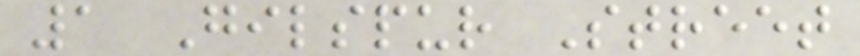1 Gilspur Street
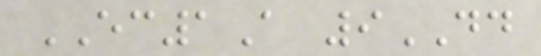EC1A 9DD
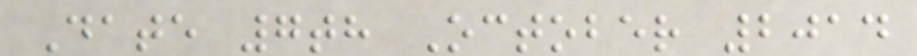Date 7th October 2014
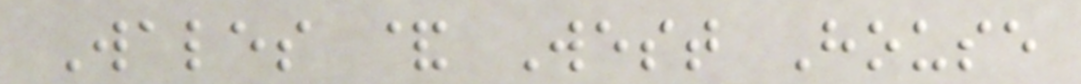Wales & West House
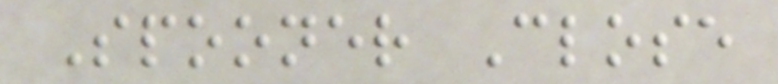Spooner Close
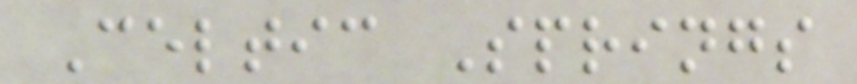Celtic Springs
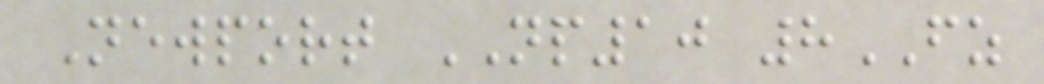Newport NP10 8FZ
